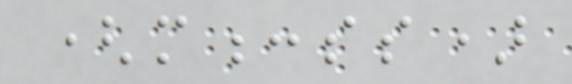(m:ss)
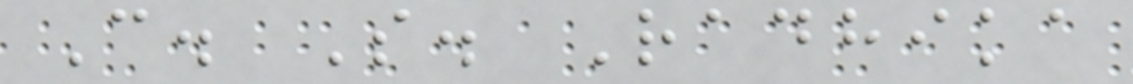C. S. Radhika
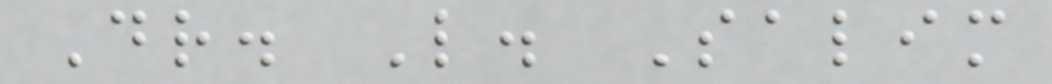Dr. L. Salim
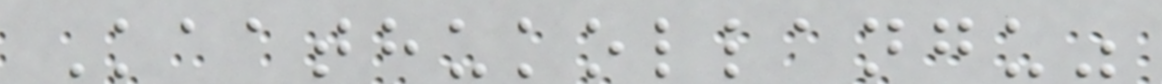Kaathukollangu"
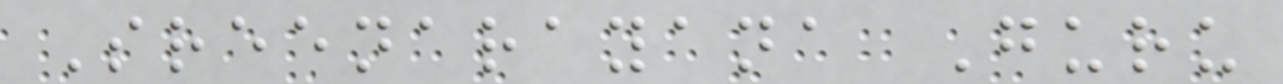Sreenarayana Guru
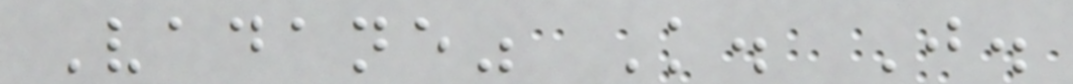Vadane" K. J.
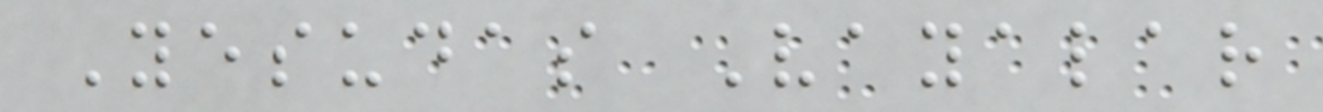Yesudas Vayalar
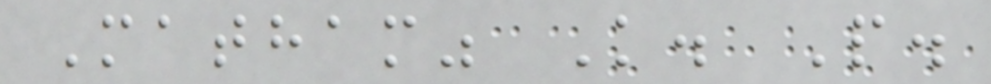Matham" K. P.
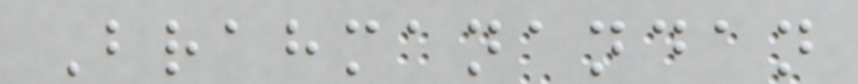Brahmanandan
